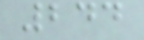244
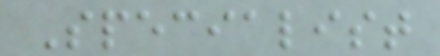Specialist
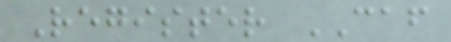Register CAF
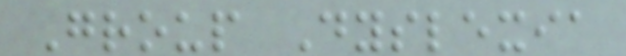Group Dyslexia
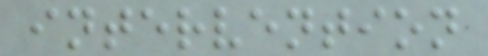intervention
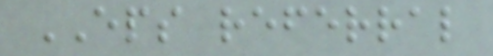EPS referral
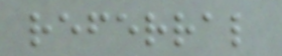referral
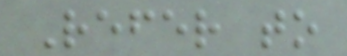Refer to
